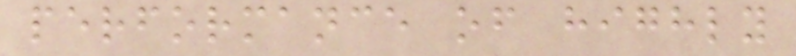performance of highly
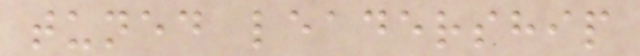tuned leadership
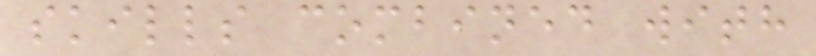skills combined with
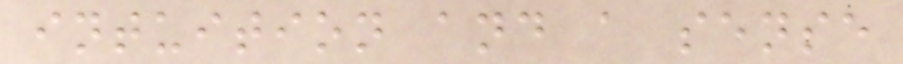intuition and a sense
